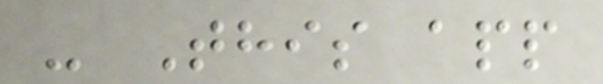- This app
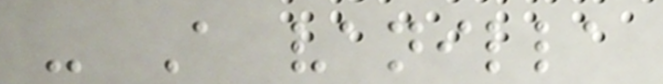- A vanilla
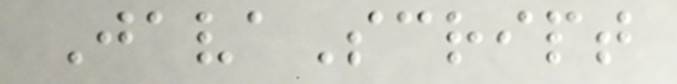JavaScript
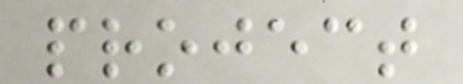project
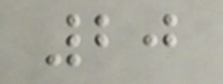20
